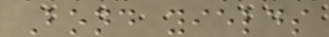Bond yields
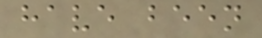have been
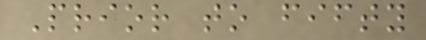Prior to fifty
